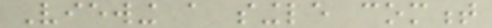Viewing a single comment
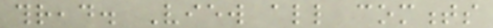thread. View all comments
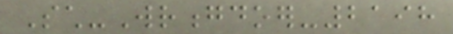Such-Wrongdoer-2198
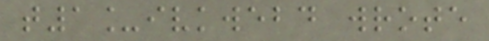t1_ivkwebd wrote
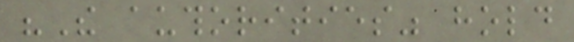"The authorities" hold
